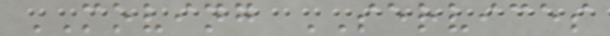MOVING SERVICES
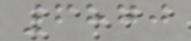6870
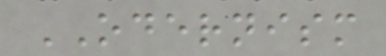ODERNISM
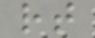rt
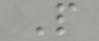P
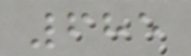685
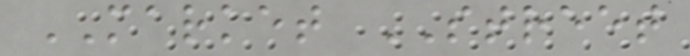MARKET STREET
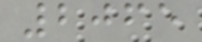2065
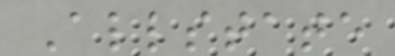Allstate
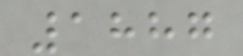1887
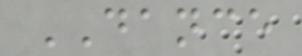DANCE
